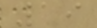19
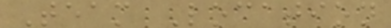Team Location
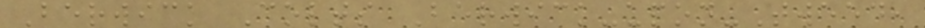Berwick Colts Berwick-upon-Tweed,
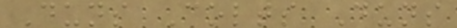Duns Colts Duns
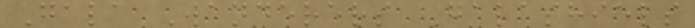Gala Wanderers Galashiels
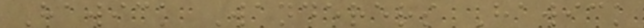Hawick Wanderers Hawick
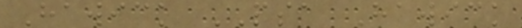Hawick PSA Hawick
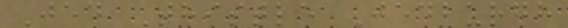Jed Thistle Jedburgh
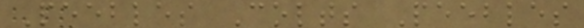Peebles Colts Peebles
